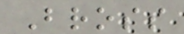Bross
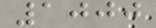1000
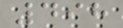498
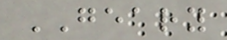GEARY
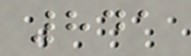841
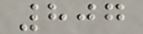807
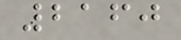2160
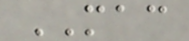MAC
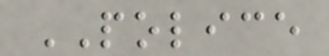POLICE
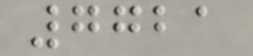7721
